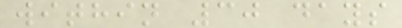within 30 days
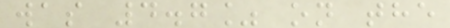was 4.7% on the
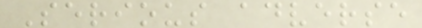Serious adverse
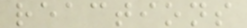reactions
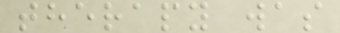therapy was
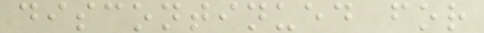discontinued for
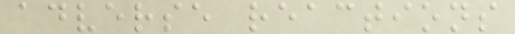adverse reactions
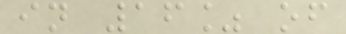in 16% of
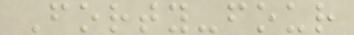Forty-four
